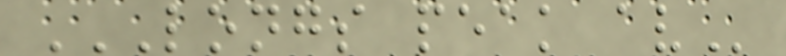LONGS PEAK AV
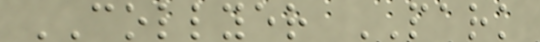COLLYER PARK
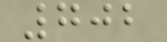702
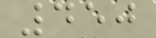450
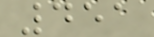451
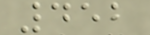452
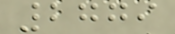2779
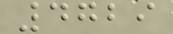4729
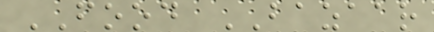FOOD BAZAAR
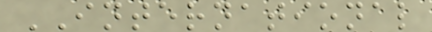INTERNATIONAL
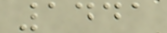1441
